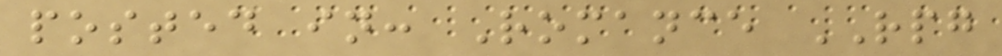posted in: Romance RPG
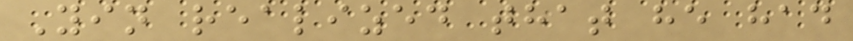Yin realized that he had
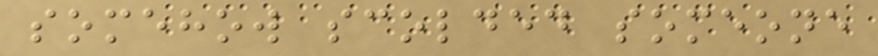somehow scolded someone
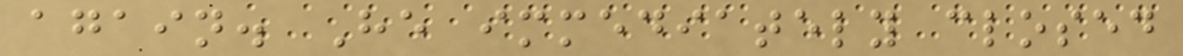again. He immediately closed
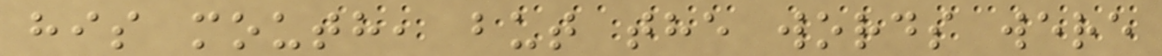his mouth, but the words were
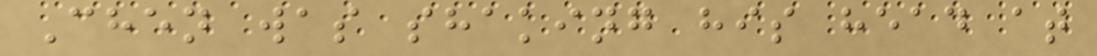Chen was shaking his head at
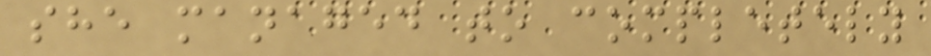she managed to completely
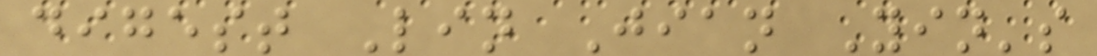digest Lin Jian Yin's
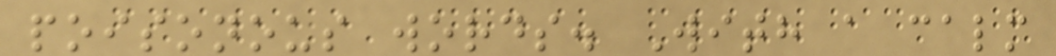poisonous words. With a calm
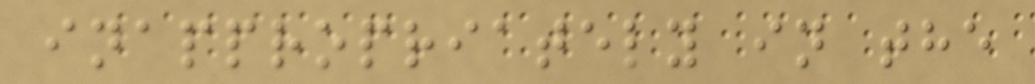inappropriately in the
